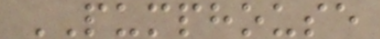PUMPHOUSE
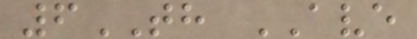6TH AVE
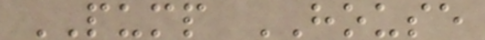PUMP HOUSE
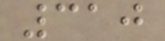310
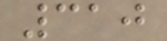310
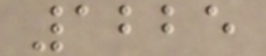1225
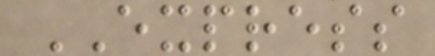EXPRESS
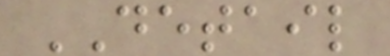DETAIL
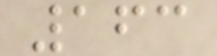163
